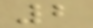2
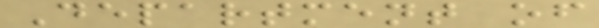Department of
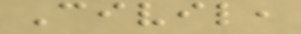Civil,
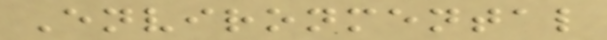Environmental
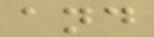and
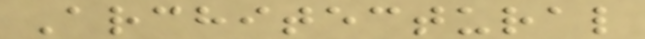Architectural
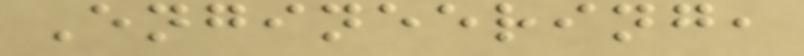Engineering,
